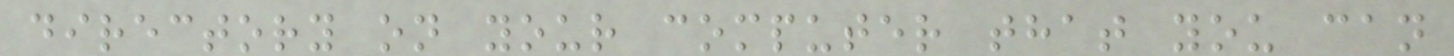directory on your computer that you can
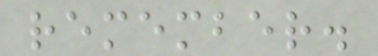remember.
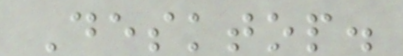Desktop.
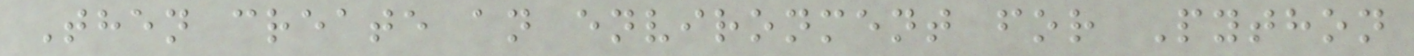Then create an environment for Python
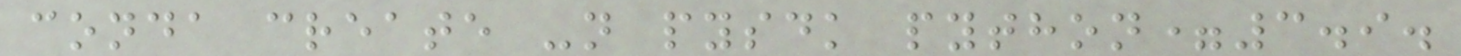conda create -n pysdk python=3.9.
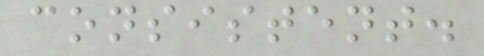consistent.
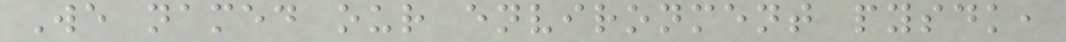We named our environment pysdk,
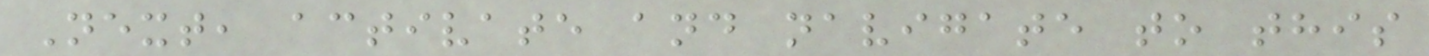Next, activate and navigate to this
